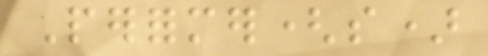Performer(s)
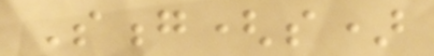Song(s)
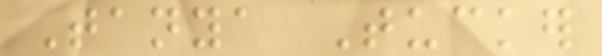Tanya Tucker
